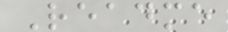Readme
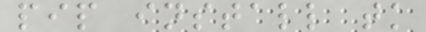pip install tk
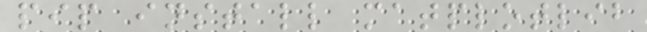pip install matplotlib
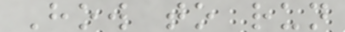How to run
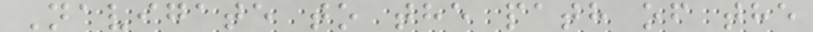Navigate to the path of the
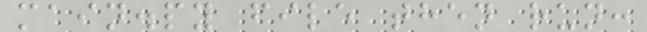main.py file then run:
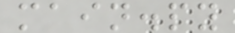main.py
